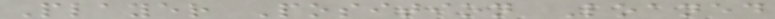Player Position Loaned
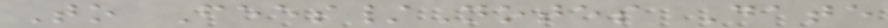To Fees/Notes Date
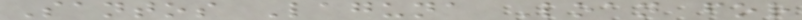Santos Laguna Loan for
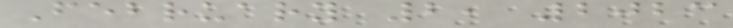February 2, 2023
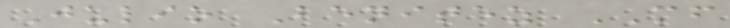Julio Benitez MF
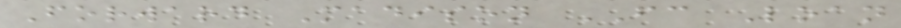Forward Madison FC Loan
